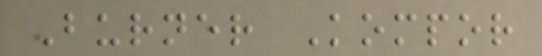Burner Kompor
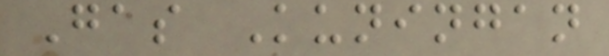Gas Kuningan
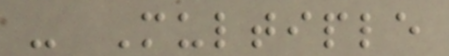- Multiple
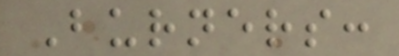Burners:
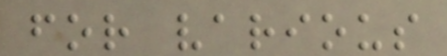for various
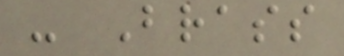- Brass
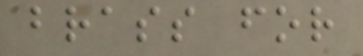brass for
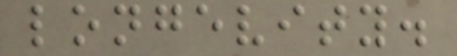longevity.
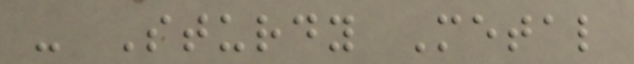- Sturdy Metal
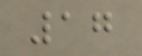17
